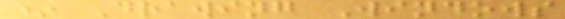* Drawing Windows
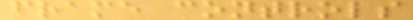frame controls
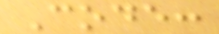Code:
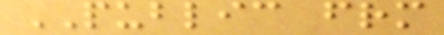PUBLIC frm
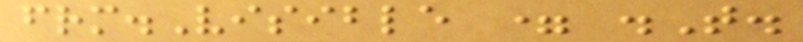frm.Visible = .T.
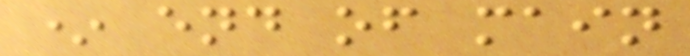* end of main
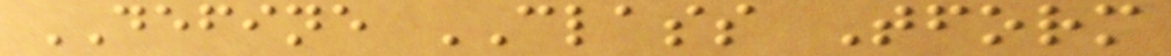DEFINE CLASS Tform
